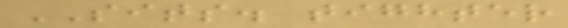SITS. tighter
